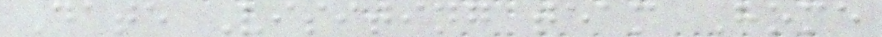Date Visiting team Home
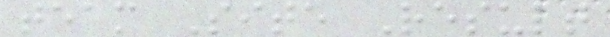team Site Result
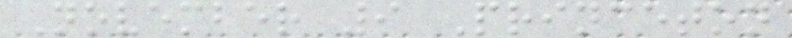November 9 Princeton
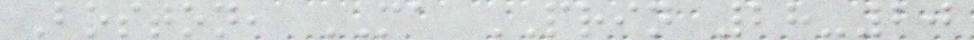Boston, MA PRIN 28-20
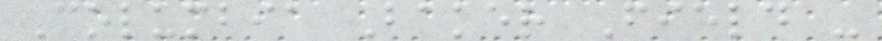Columbia Baker Field -
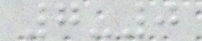7-0
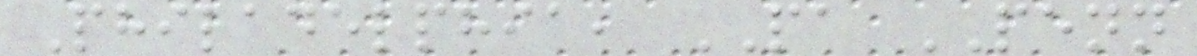Philadelphia, PA PENN
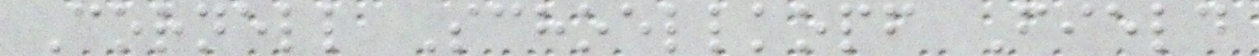Cornell Schoellkopf Field
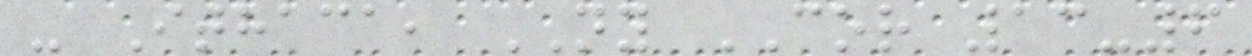- Ithaca, NY COR 13-6
